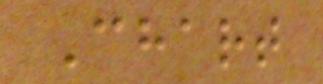Chart
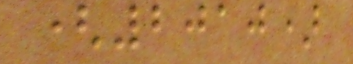(2010)
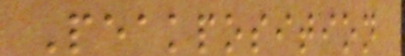Peakposition
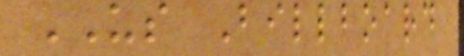US Billboard
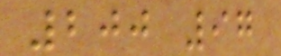200 97
